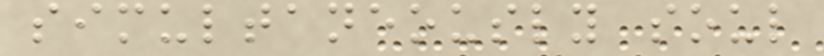simultaneously soul
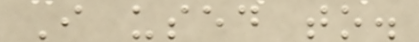I used to.
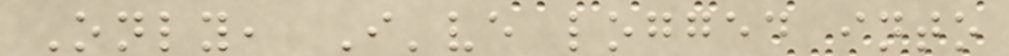Only, I've logged into
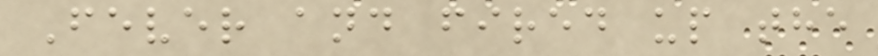Fever and fired up the
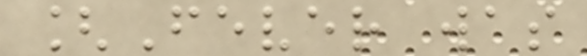[Fever was
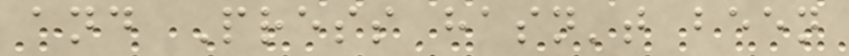and Press hasn't been
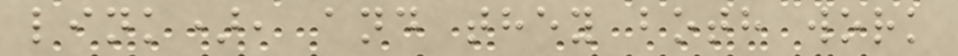link), and they both work
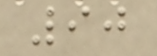90
